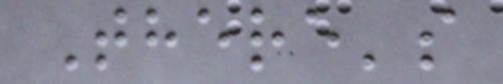There's
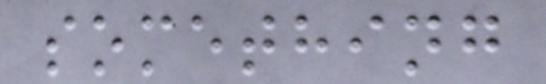something
